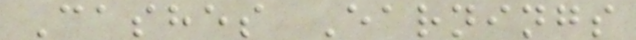Cashes Earnings
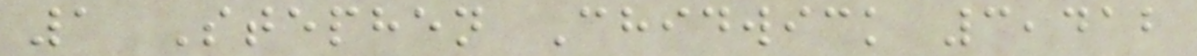1 Stephen Chidwick 3,412
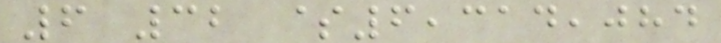6 32 $6,314,084
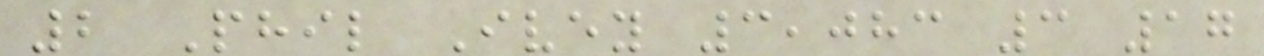2 Phil Ivey 3,083 3 17
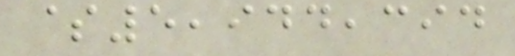$5,944,394
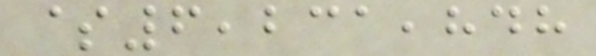$6,231,848
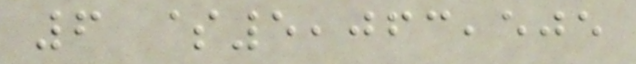6 $5,063,505
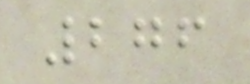276
